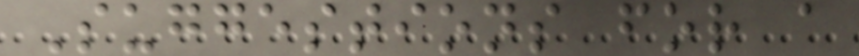Suggestions for a
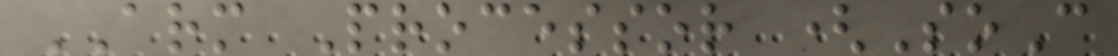ARM Processor (SoC
